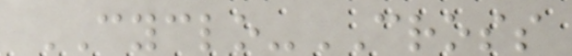CYCLO-CROSS
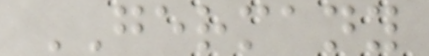GERMANY
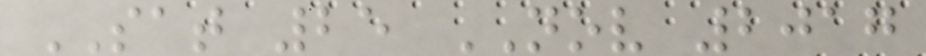SAT 25 NOV 2017
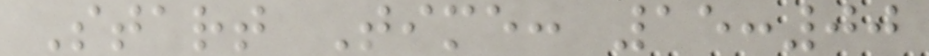Start Time: 15:00
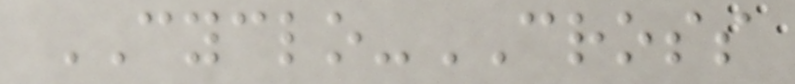CYCLO-CROSS
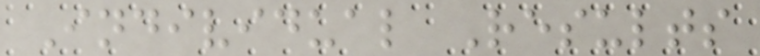Individual Results
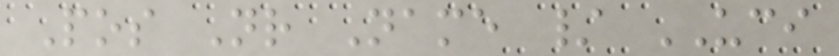Pos Nr Name / UCI
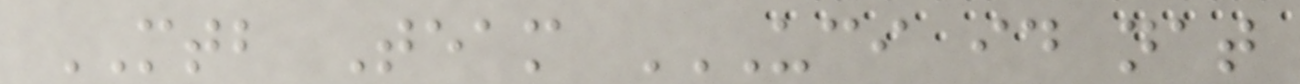MTB Team UCI ID NAT
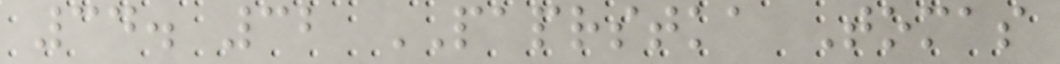34. 32 PAPRSTKA Tomas
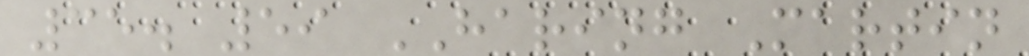35. 59 HARING Martin
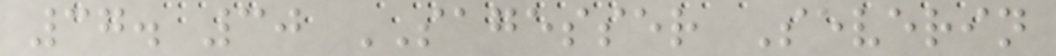37. 30 SAGESSER Severin
